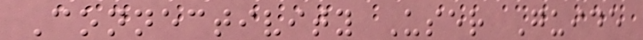Connectivity User Guide
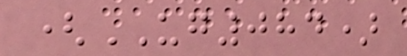(UG084)
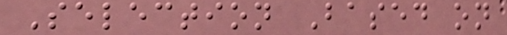Selection Based on
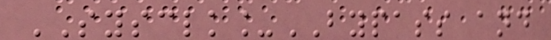SYSCLK_BYPASS and
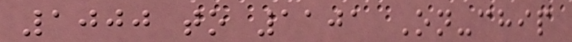1000 to 1101 On-chip
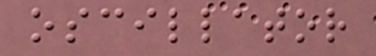oscillator
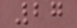27
